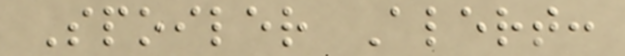Spoiler Alert:
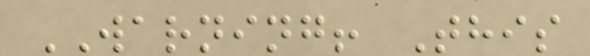WARNING! This
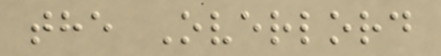the Overlord
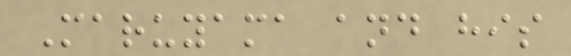Maruyama and his
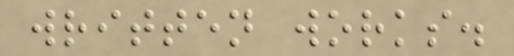written works.
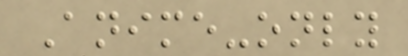Anime-only
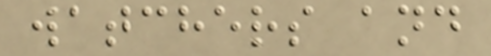watchers and
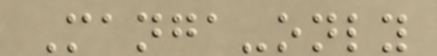Manga-only
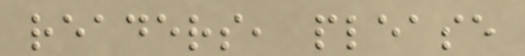readers, please
